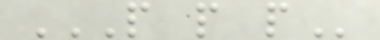P P P
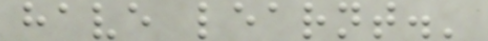have learnt.'
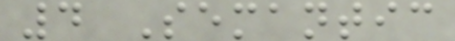4 Semantic
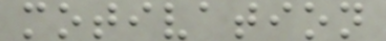motivation
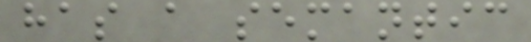has a semantic
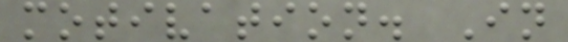motivation. In
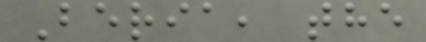Beria, the
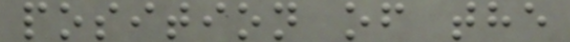position of the
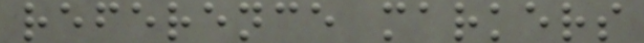reference markers
